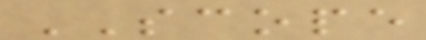SCOPE
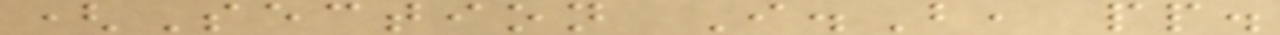(Section I.B, pp.
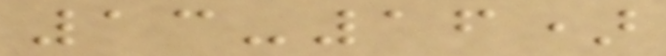13-16)
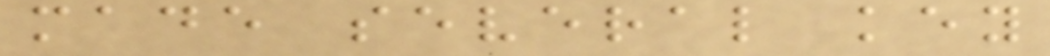made several key
